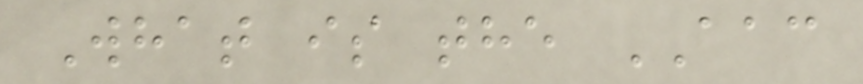What is the AAC
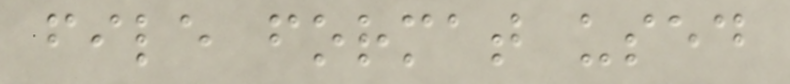file format used
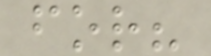for?
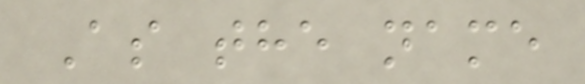As the name
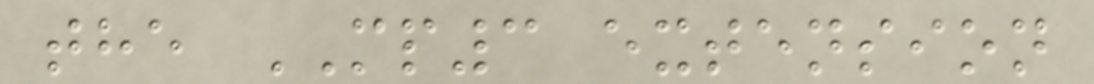the MP3 extension
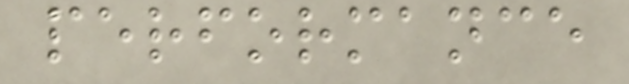performance
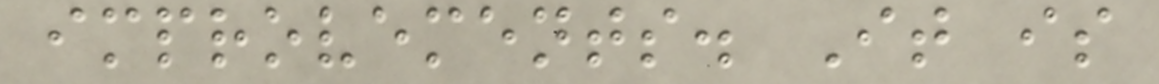improvements. It is
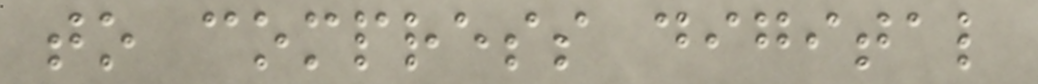to compress digital
